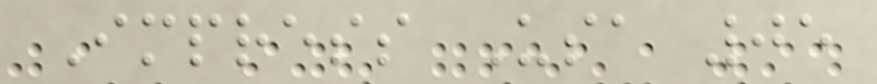Impress Usa 05
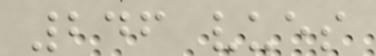246 vues
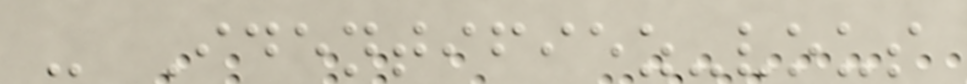- Identifiez-vous
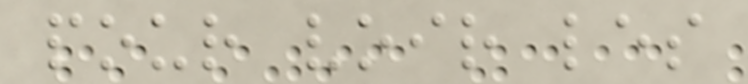pour voir les
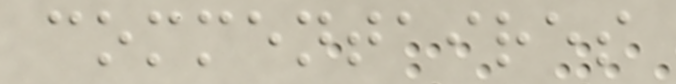commentaires
